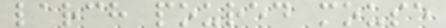larch poured mouse
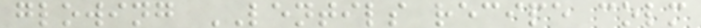glowing LENTILS recipe colm
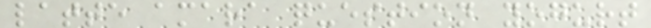latte amara question yogurt
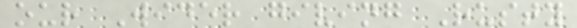our Wider giving Rusty
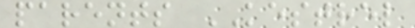parents KESTREL
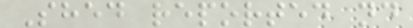Shed reported nd
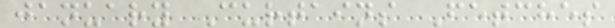january Curtains Fetches
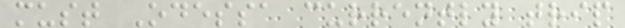must Odessa currently trip
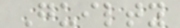Guilty
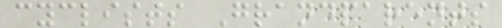cyclists Grandparents
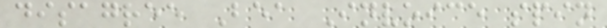disagree Bea Invoice spin
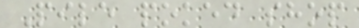Pile poked shop
